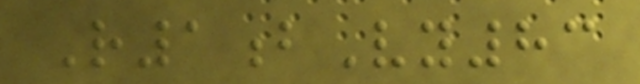R1bVy83
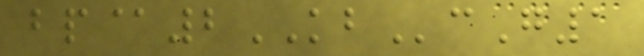bp@2KBcG1
